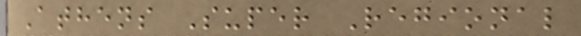Athens Super Regional
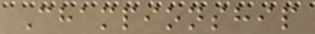Championship
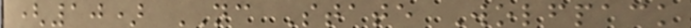(10) NC State Wolfpack
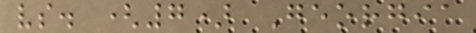vs. (7) Georgia
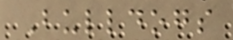Bulldogs
